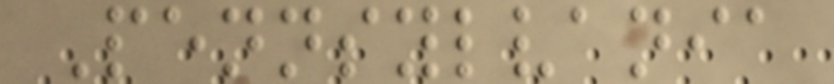Pennsylvania
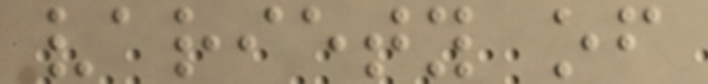variety of
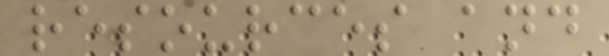resources and
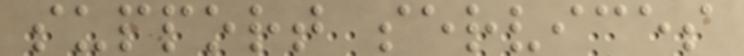support services
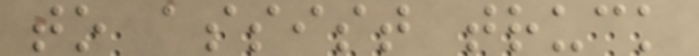to assist truck
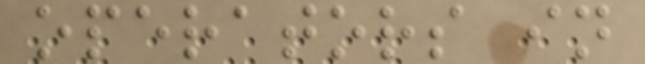operators in
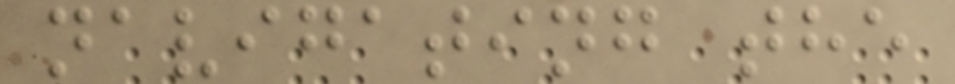navigating the
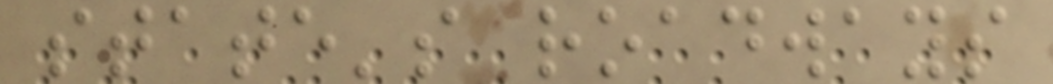state's roadways
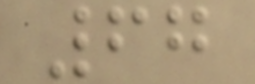67
